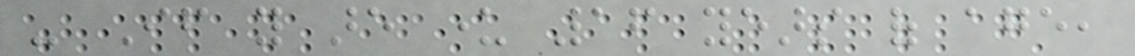- If you are under 16 years of age,
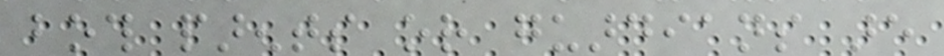both parents or guardians are
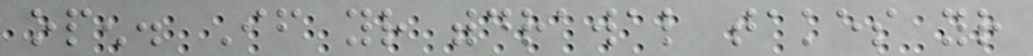open. If your withdrawal takes your
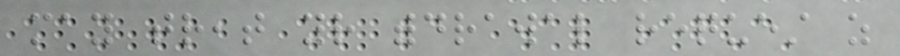may treat your withdrawal request as
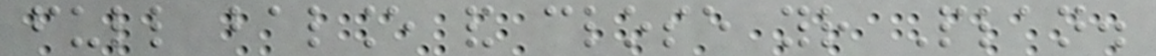full balance and close your Plan.
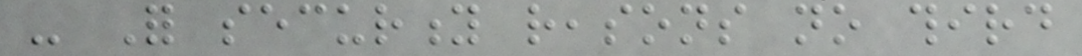- For security reasons no third
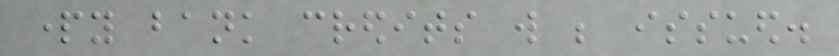party bank credits will be issued.
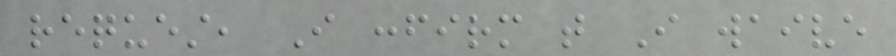request, I confirm that I waive
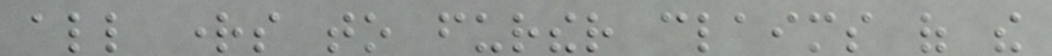all rights to further claims of the
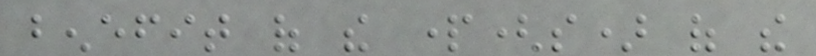benefit of the part(s) of the
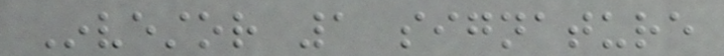Investor 1 signature
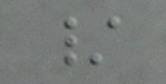/
